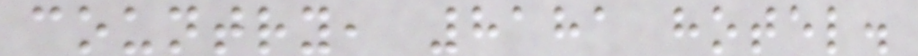country, 8181 hotel.
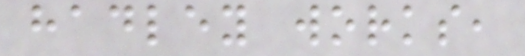hadley works,
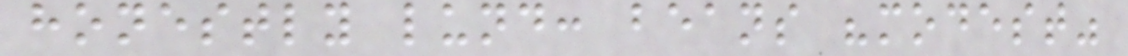honestly lund: beans "modest"
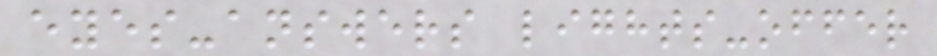eyes-answers lights-offer
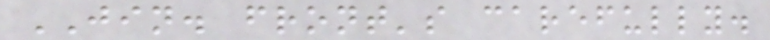JIN. front's carefully.
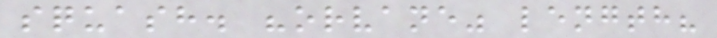squash. "orvane" length?
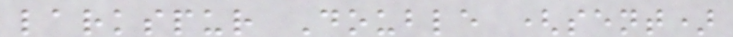larkspur Double (sent)
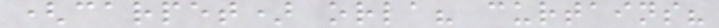(carpet) orla? curtains?
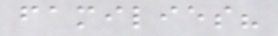families?
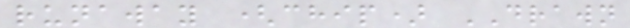runaway (chip) DRAWN
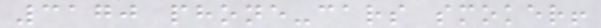3170 phone-cars smoker!
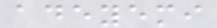adeyemi
